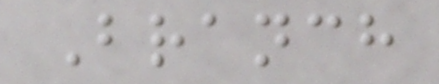Branch
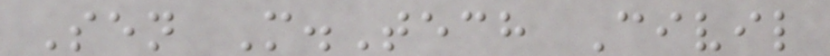Sen M.Tech Civil
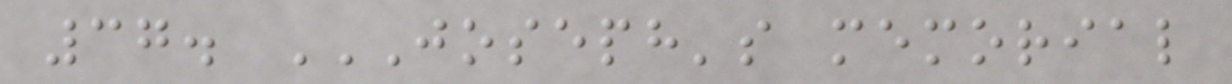37. JOSEPH'S MEMORIAL
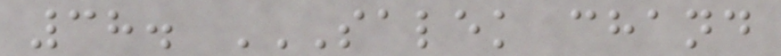38. SALEK CHAND
